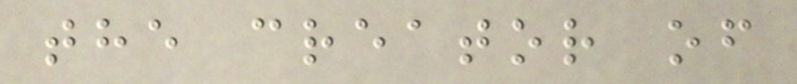the creator of
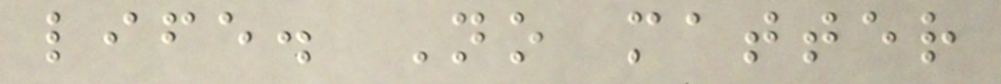life. No matter
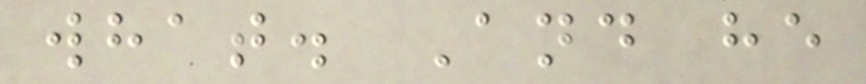what. And he
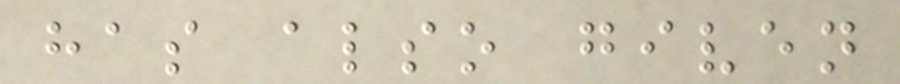has also given
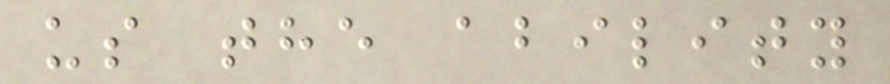us the ability
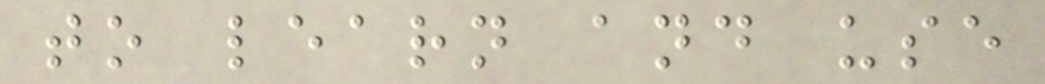to learn and use
